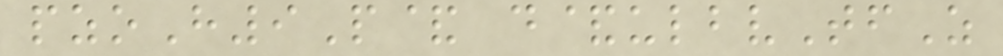pzoH9P& d&ulbvTfZ
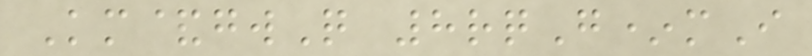Km&gwQ 8rqG*mI
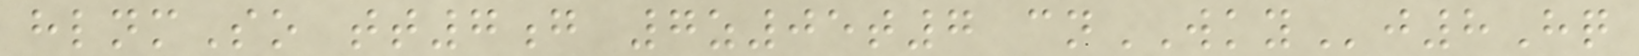hlnmSo tt7g 7z05t7 cnWKYj8Hq
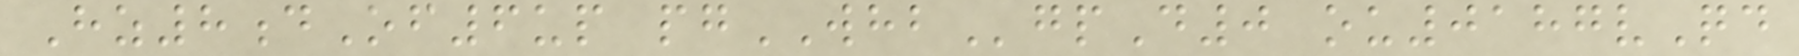Hz8dOf6up pgWHBgpD0 ou0187vQd
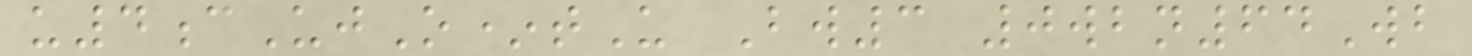u4cUjO*tU Bw3 0wbn64Wb
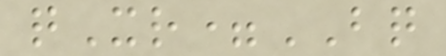qXr=BQ
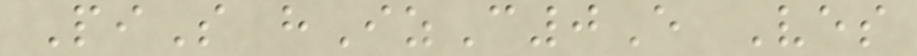PiS hIzC0E Ves
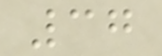37
